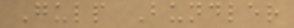Gulp Bundler
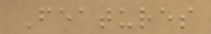Features
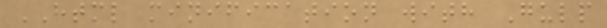HTML minification with Gulp
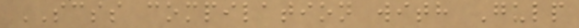SCSS compilation with Gulp
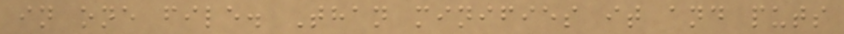in one file. Than minifies it and puts
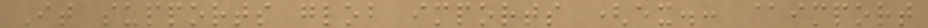It supports glob imports (ex.: @import
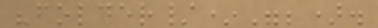"folder/*";).
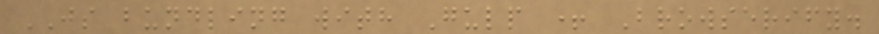JS bundling with Gulp + Browserify.
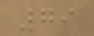79
